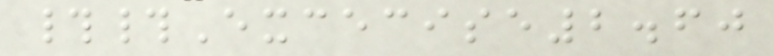##Excecise2.60
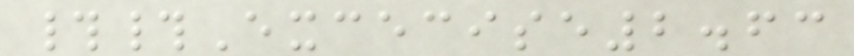##Excecise2.63
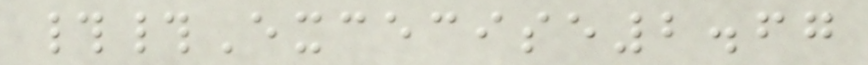##Excecise2.67
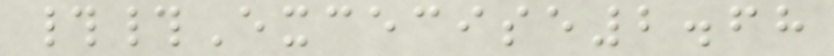##Excecise2.68
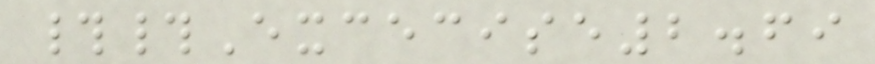##Excecise2.69
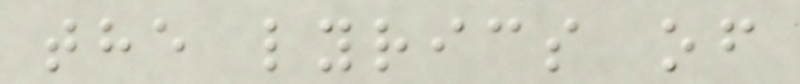the lyrics of
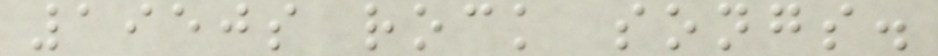1950s rock songs.
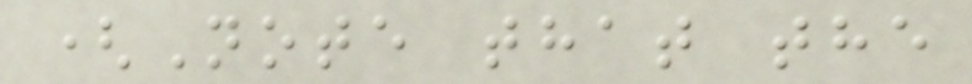(Note that the
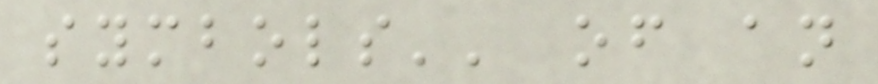symbols'' of an
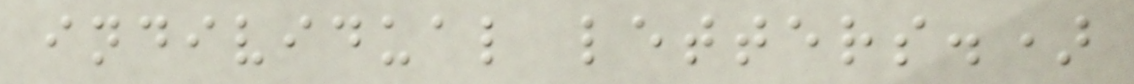individual letters.)
